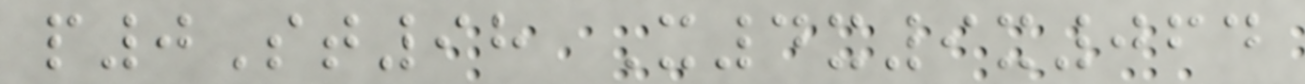p0St98 X4x9x064
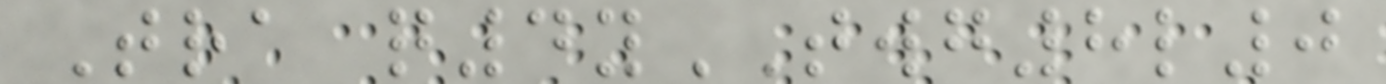Tra q4yTWG8l0
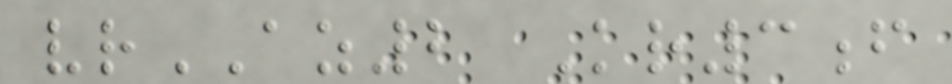vrAZ2 Kr3f
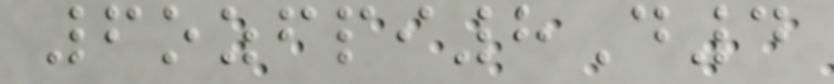6ozfpi8D4
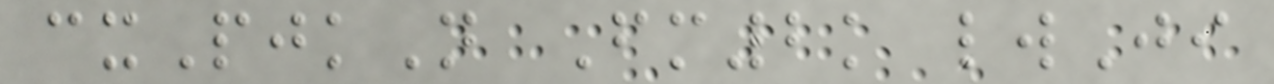cxPjkN Fm2k lwJi
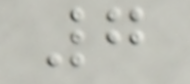7
